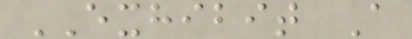EXHIBIT A
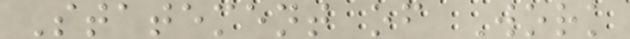Statement of Work
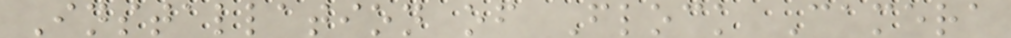Installation of Flock Camera
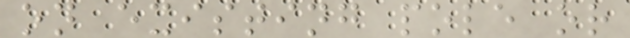on existing pole or
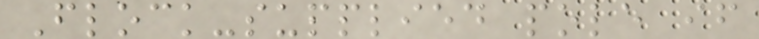Flock-supplied pole if
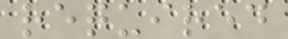required
